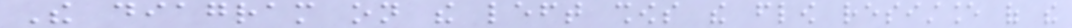The diagram on the left shows the flow resistance of the
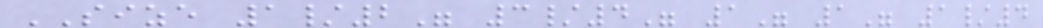SIZE 1/2" 3/4" 1" 1" 1/4
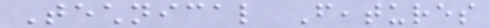Technical Features
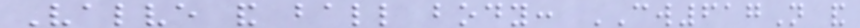Valve and ball body: CW617N and
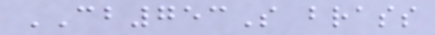CB753S brass
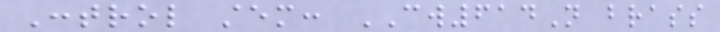Control stem: CW614N brass
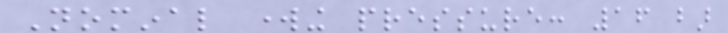Nominal working pressure: 16 bar
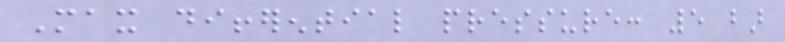Max differential pressure: 5 bar
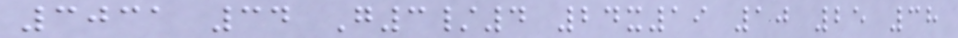3031 34 G3/4 24x19 10 25 38
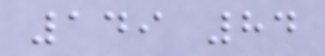149 84
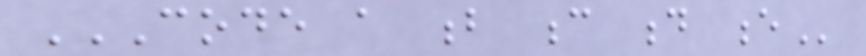CODE A B C D E
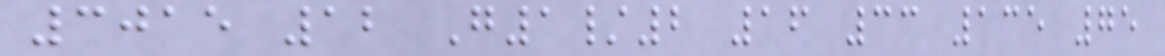3015 12 G1/2 16 33 135 75
